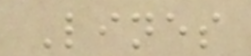Lines
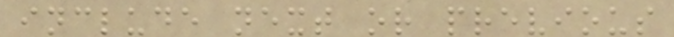include next or previous
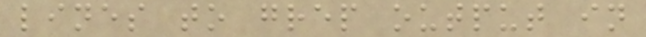lines to grep output in
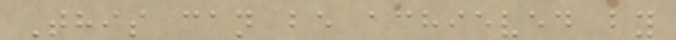This can be achieved by
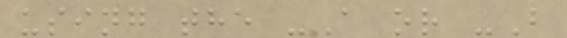using the -A or -B
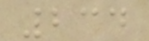234
